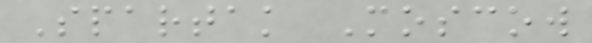Spartak Moscow
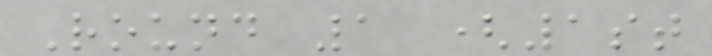Round 1 (1st
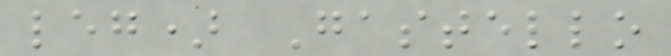leg) Gastello
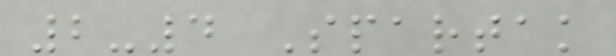2-4 Spartak
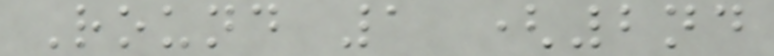Round 1 (2nd
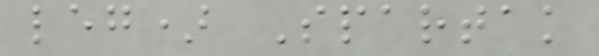leg) Spartak
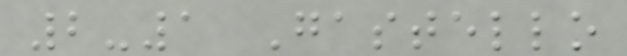2-1 Gastello
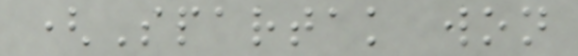(Spartak won
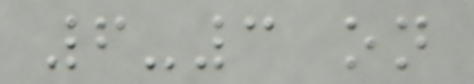6-3 on
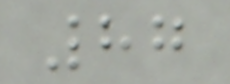87
